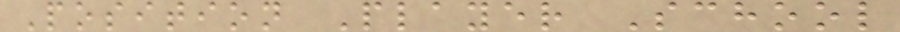Position Player School
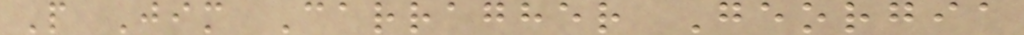P Jim Carragher Georgia
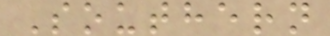Southern
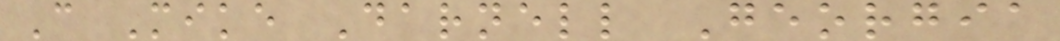C Mike Darnell Georgia
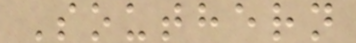Southern
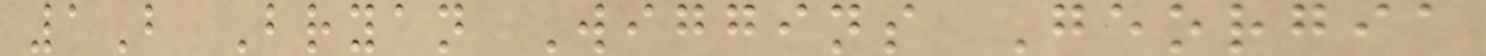1B Bryan Wiggins Georgia
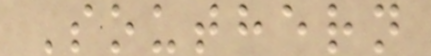Southern
